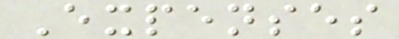Expenses
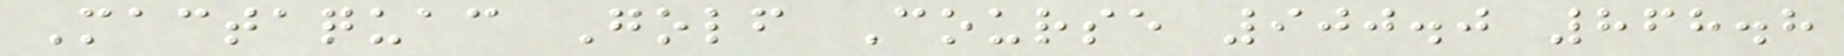Mactaquac Golf Course 900.0 868.8
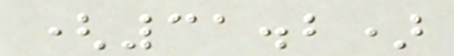(31.2)
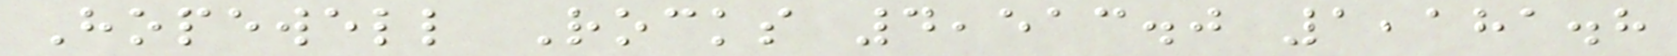Hopewell Rocks 4,513.0 1,181.8
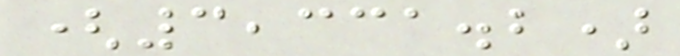(3,331.2)
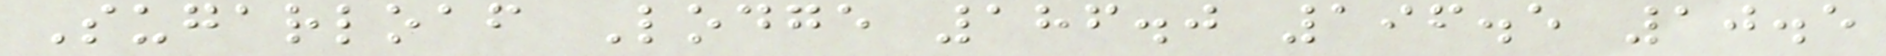Sugarloaf Lodge 186.0 196.5 10.5
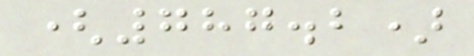(787.2)
